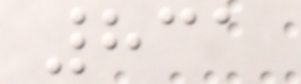831
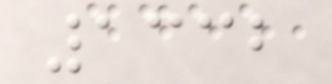1332
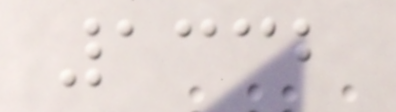1332
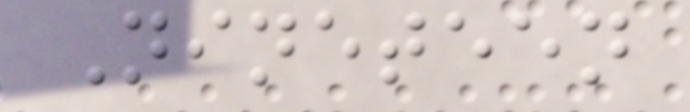Nineteen
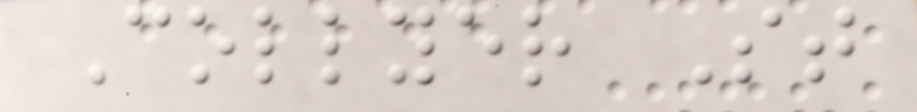Collyer St
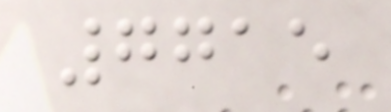7715
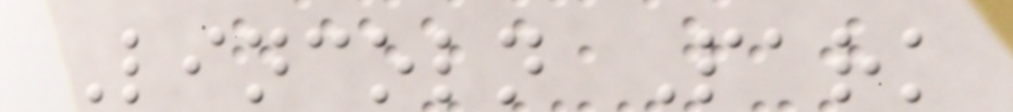Lincoln Park
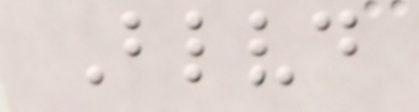Blvd
